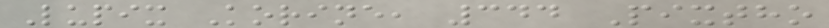Lupix Korine, 344 Pixtho
